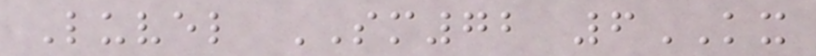Luvel SM72 6KX
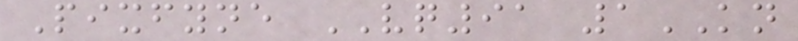Pixfyne VQ91 1KN
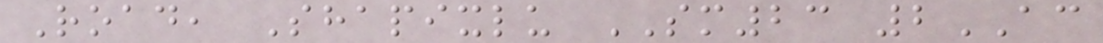Road, Shapixlu SM23 2AC
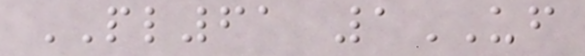PL61 1UF
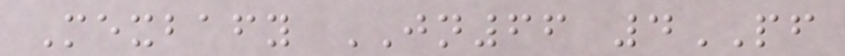Mexbafy JN66 4PF
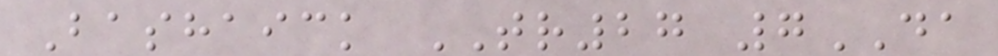Bashaick TR27 7DA
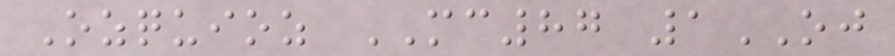Ozquioz MC87 1OJ
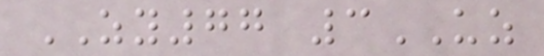ZY77 3UZ
